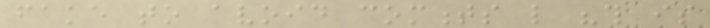fake to avoid comments like "this is
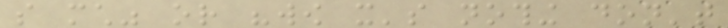so much" or "wow it's nothing don't
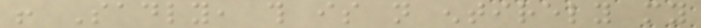! Sadly, this is not entirely my
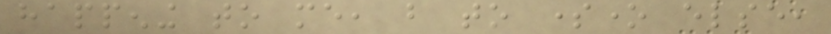happening to me, but to someone else,
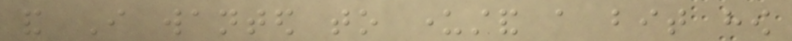and I wanted to understand a bit how
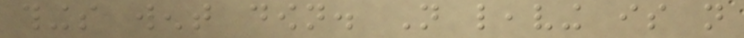things went down. Not leaving is not
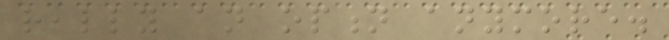really an option anymore.
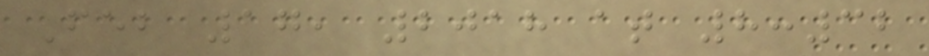Feb 17, 2018 at 8:32
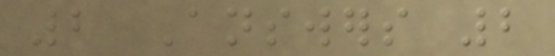2 Answers 2
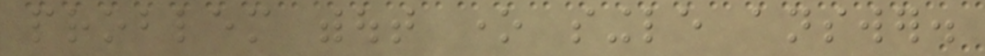problem without one single answer.
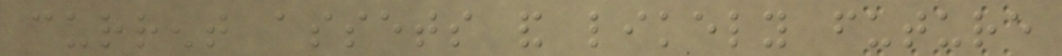current assets and likely future
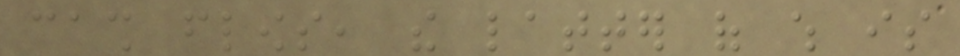cash flows, the latter of which is
